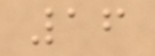16
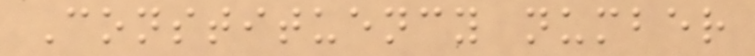Constituency number
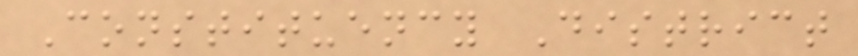Constituency District
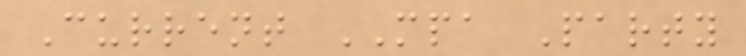Current MPA Party
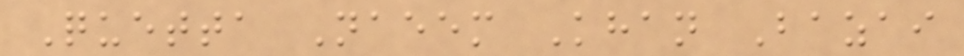Quetta Naeem Khan Bazai
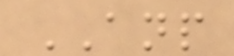ANP
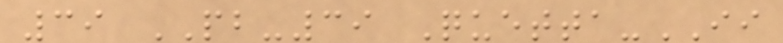39 PB-39 Quetta-II
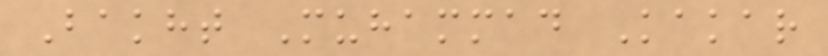Bakht Muhammad Kakar
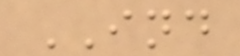IND
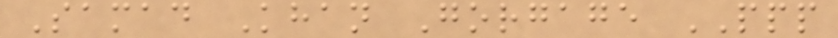Samad Khan Gorgage PPP
